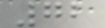72
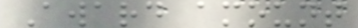Award amount
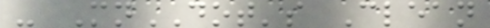- MnDOT's Clean
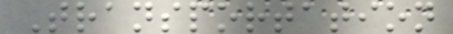Transportation
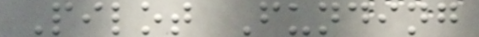Pilot Funding
